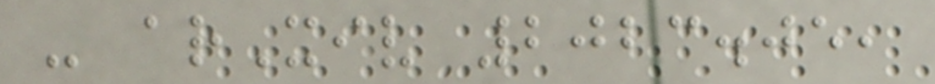- arXiv 2023.05,
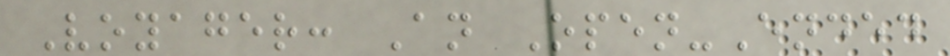Voyager: An Open-Ended
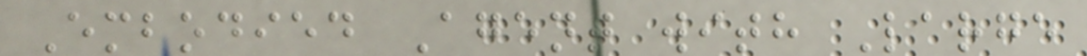Embodied Agent with Large
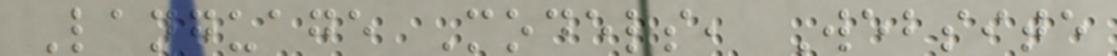Language Models, Website
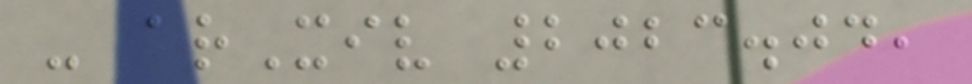- arXiv 2023.04,
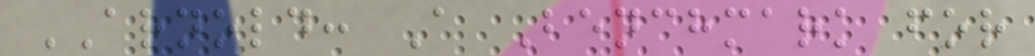ARNOLD: A Benchmark for
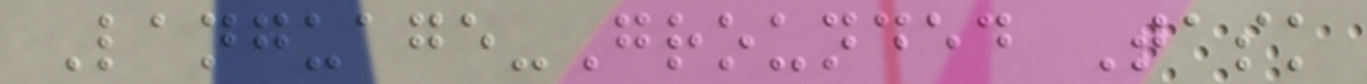Language-Grounded Task
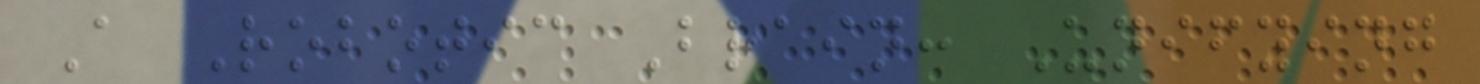A Robotic Brain: Unifying
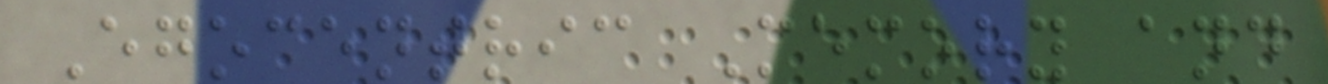Egocentric Memory and
